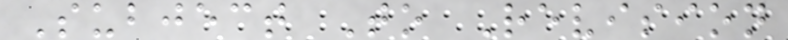Subject To Revision
